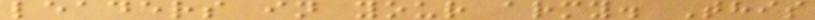leaders in your army. This
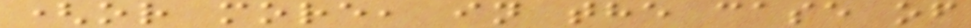(or more, in the case of
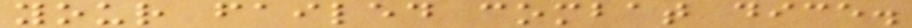your failed combat dice.
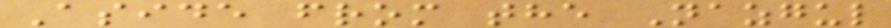Aside from the Nazgul
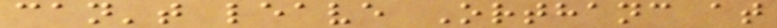can't leave Orthanc at
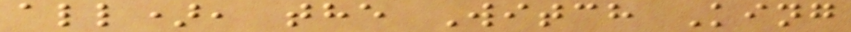all), the Witch King
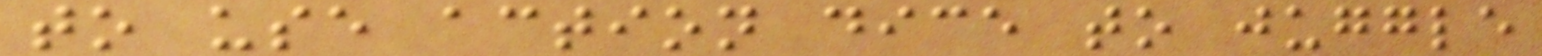to use action dice to juggle
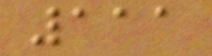111
